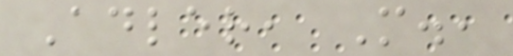Adler, M.,
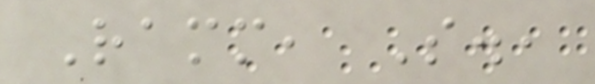Ramm, S.,
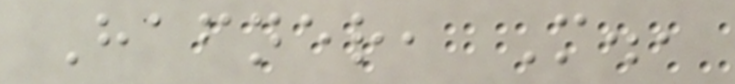Hafner, M.,
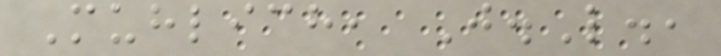Muhlich, J.L.,
